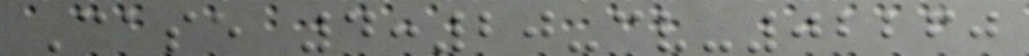Case 4:20-cv-02260
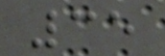35
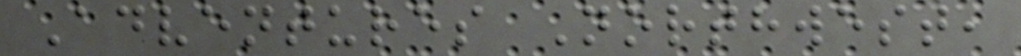Adventures Northwest,
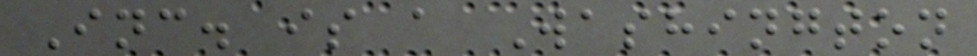Inc. is a Washington
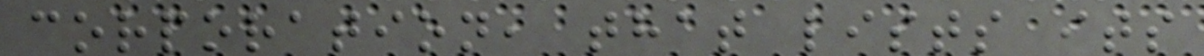corporation, that lists its
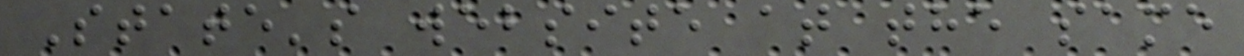State's website at the same
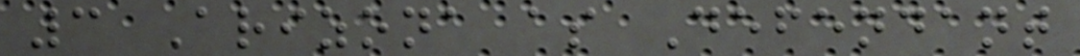3 Arizona as Defendant
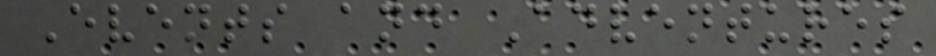Events and Adventures
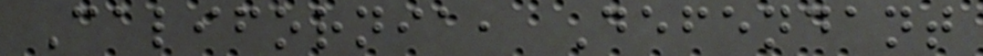California, Defendant
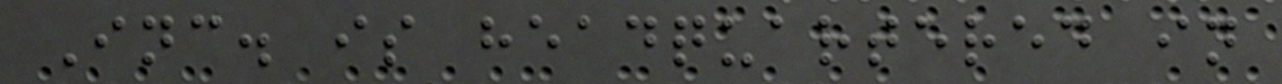Inc. is headquartered in
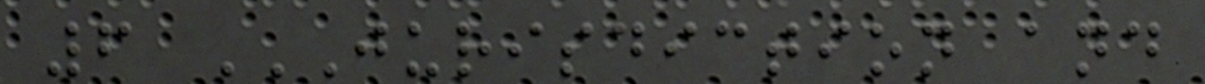6 JURISDICTION AND
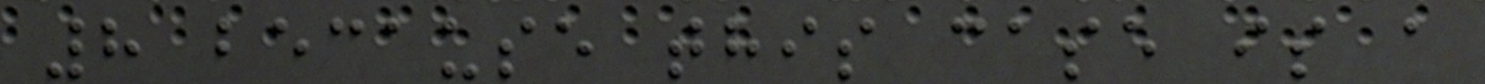8 because this case is a
